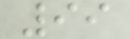99
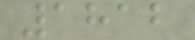1812
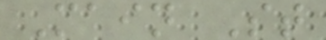Main St
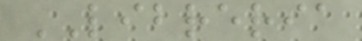LIBRERIA
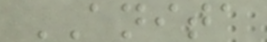ANITA
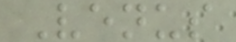Venus
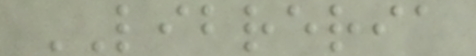LIBRERIA
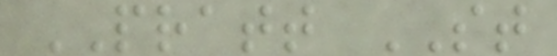PRATT ST
